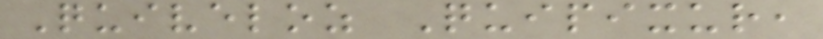Quiveloz Quipixur,
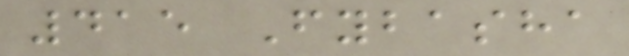415 Fybasha
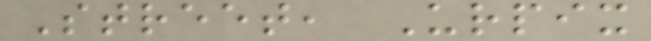Street, Urpix
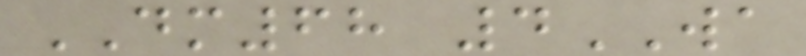DM68 4WA
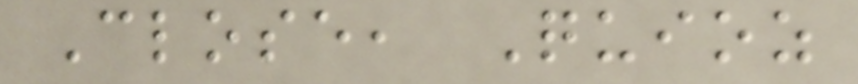Close, Quioz
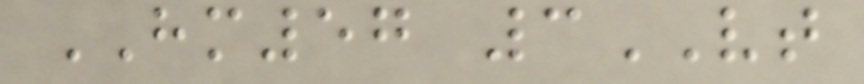HM57 3VT
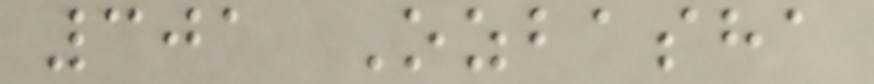301 Ozbasha
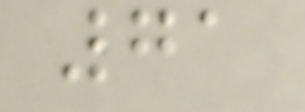71
